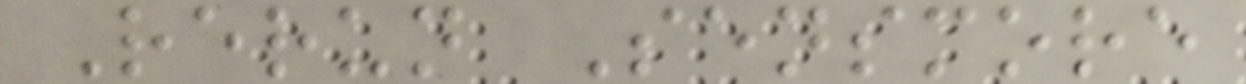Rerun Sensmore
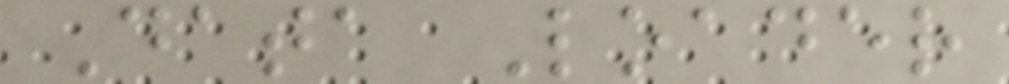Data Loader
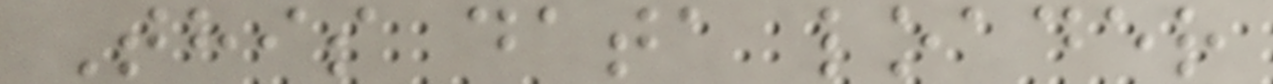This data loader
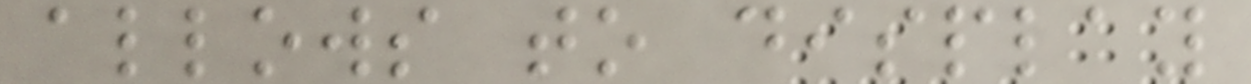allows to display
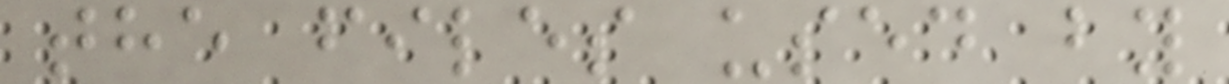the files used by
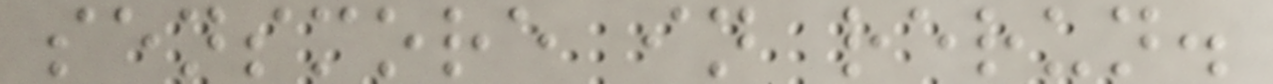sensmore in rerun.
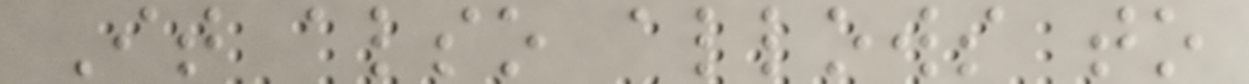It also allows to
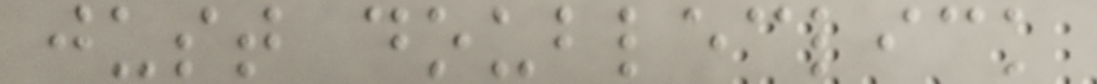just doubleclick
